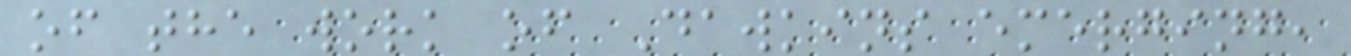of the work of Dawkins emerging,
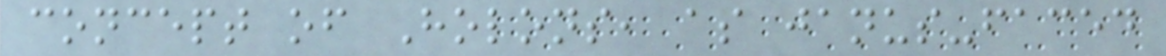concept of Holons, as janus-faced
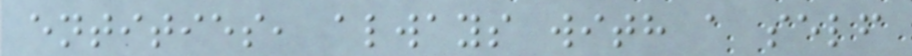entities, always with a self
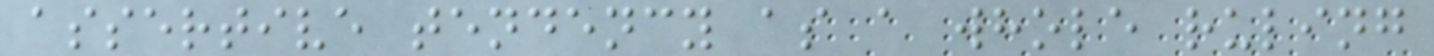assertive tendency as a whole ruling
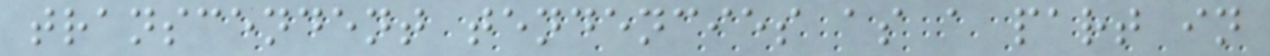transcendent tendencies as a part in
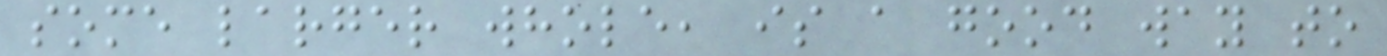some larger whole, is a good way to
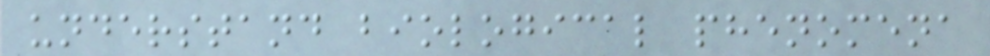understand biological phenomena
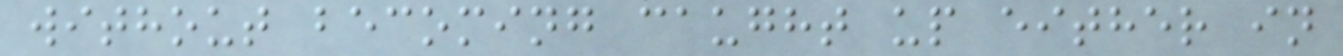without becoming caught up either in
